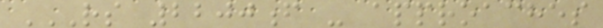RS 2200F - APPROACHES
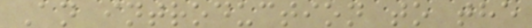An introduction to the
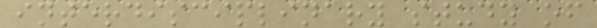interdisciplinary study of
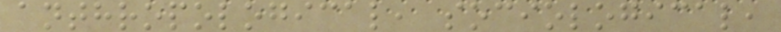anthropological, sociological,
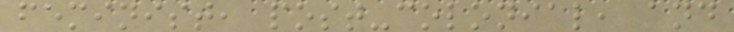feminist, post-colonial, and
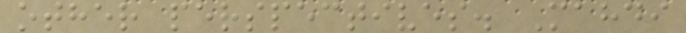other perspectives. Mahdi
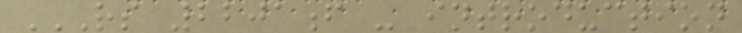RS 2201F - INTRODUCTION
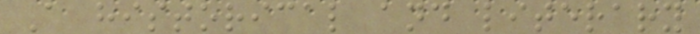A historical and literary
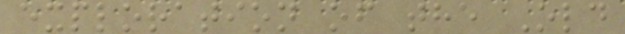exploration of the Old
